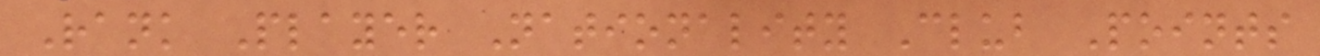Rank Player Nationality Club Points
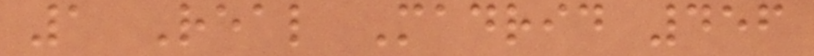1 Real Madrid 456
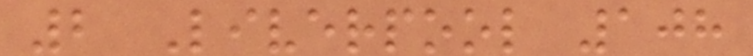2 Liverpool 108
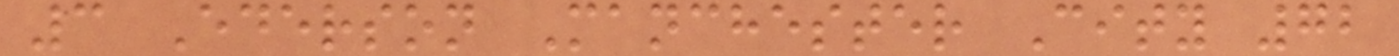3 Ederson Manchester City 72
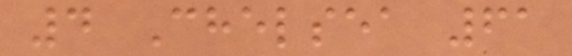4 Chelsea 61
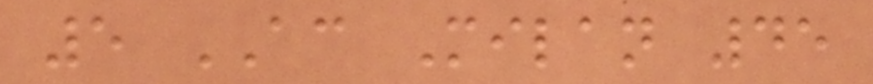5 AC Milan 45
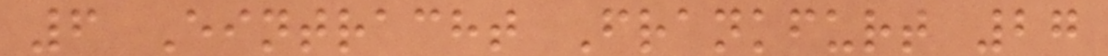6 Eintracht Frankfurt 27
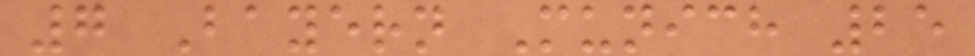7 Bayern Munich 25
